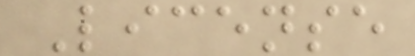License
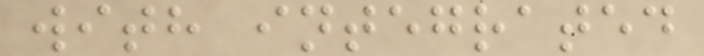with integrated
